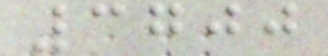3700
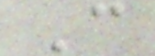C
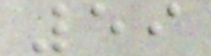59
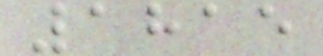1815
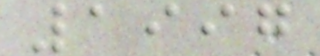1997
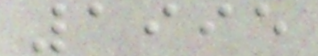1995
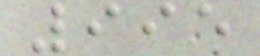995
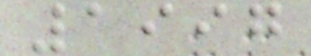1997
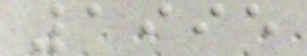1995
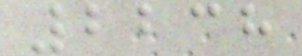2238
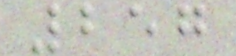257
